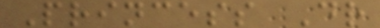Princess Dr
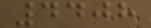4408
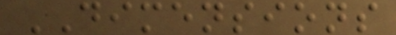DIMENSIONS
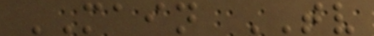MAIN TV
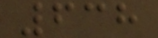638
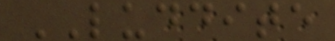LUDDITE
